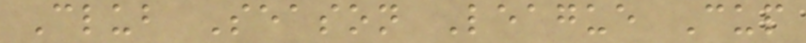Club Season League Cup
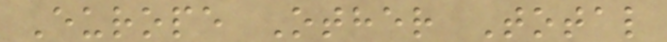Europe Other Total
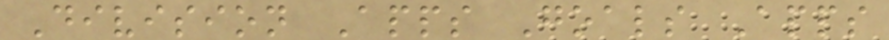Division Apps Goals Apps
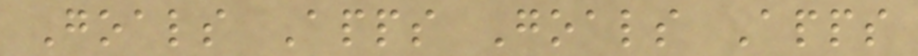Goals Apps Goals Apps
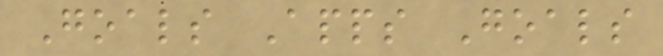Goals Apps Goals
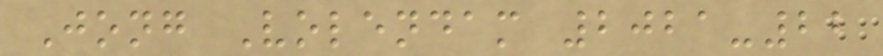Jong Volendam 2021-22
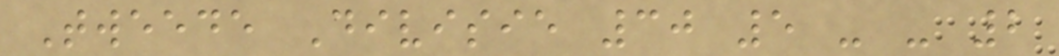Tweede Divisie 30 5 - - 2
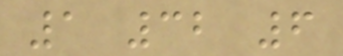1 32 6
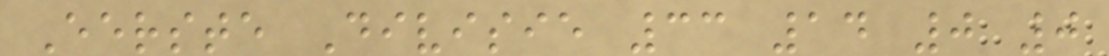Eerste Divisie 33 14 0 0
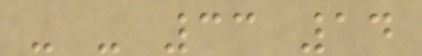- - 33 14
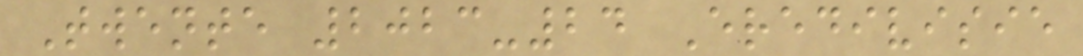Twente 2023-24 Eredivisie
